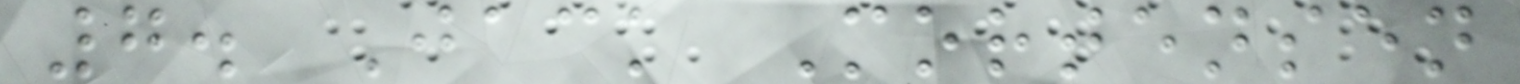7. Jack Mortensen
